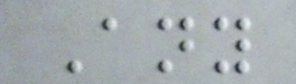Any
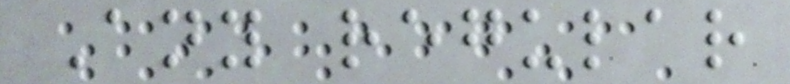Any regular
